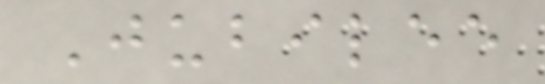Jubilee
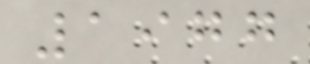1977
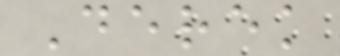Derek
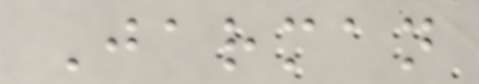Jarman
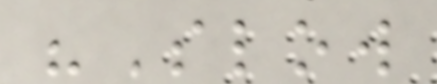"Slow
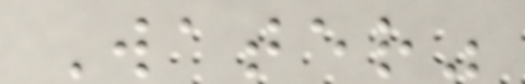Water"
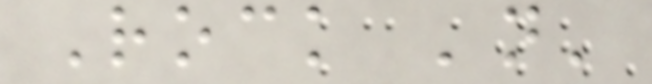Rock 'n'
